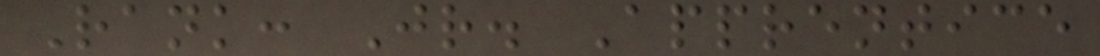Rank: Jr. Apprentice
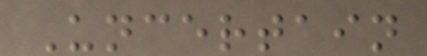Uncertain
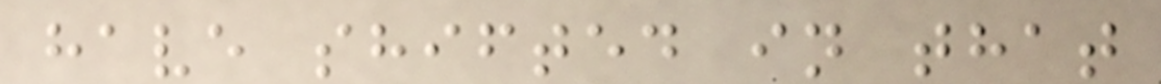have shifted in that
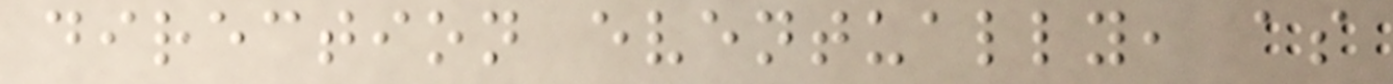direction eventually, as
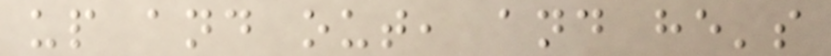up and out, and he's
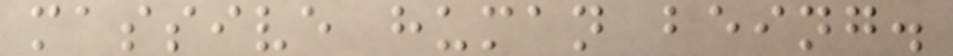massive human being.
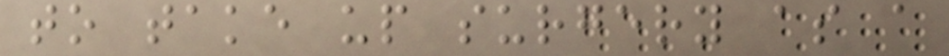to take up surgery as a
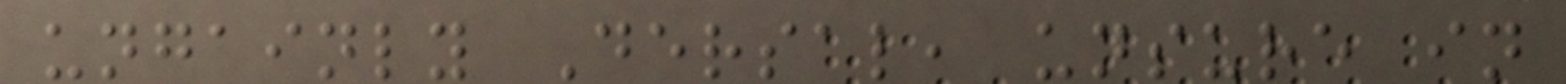ungainly Dersal, unsure in
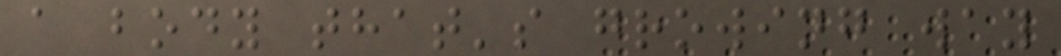a body that's growing way
